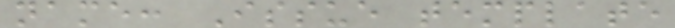name: Issue template
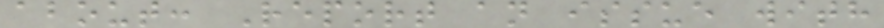about: Report an issue with
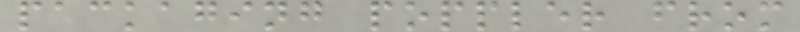packaging poppler from
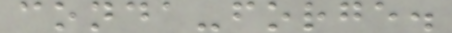conda-forge.
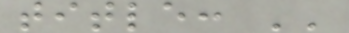title: ''
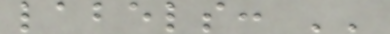labels: ''
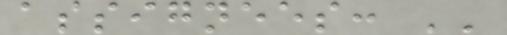assignees: ''
